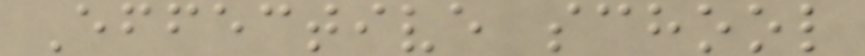Effective school
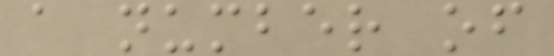a number of
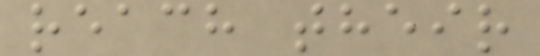reach their
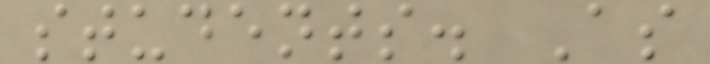students. As
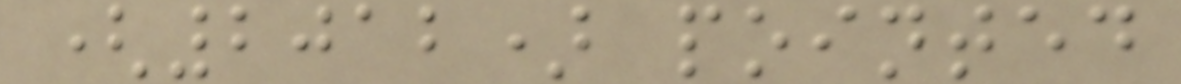(2012) pointed
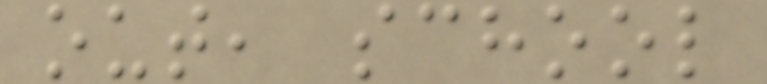out, school
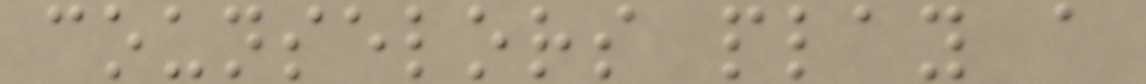counselors play a
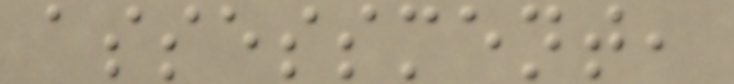assessment,
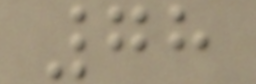78
